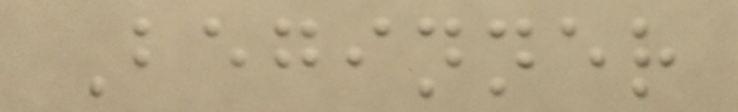Beginner
